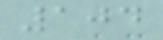104
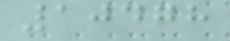10478
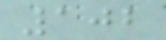102
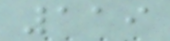119
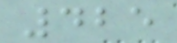425
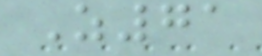Z71
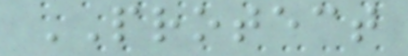PROTECT
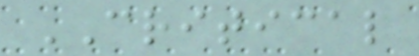CRITICAL
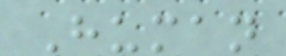Human
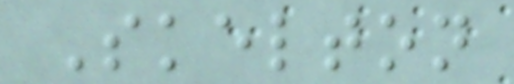Skelton
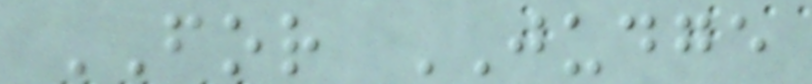FOR JUDGE
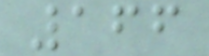166
